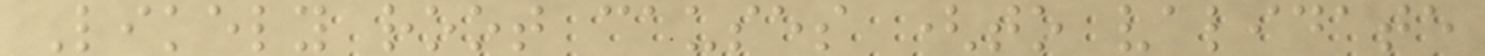Likely root causes (to validate
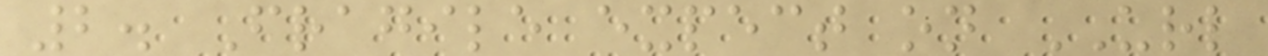2. Fragile expect on URL
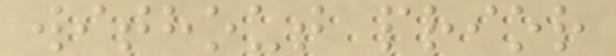without prior
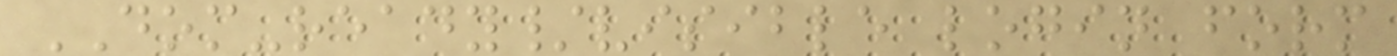DOM-ready/visible login form
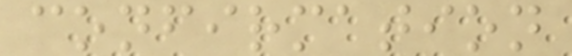confirmation
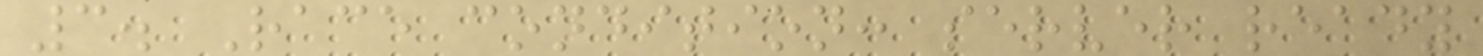3. Race condition: server ready
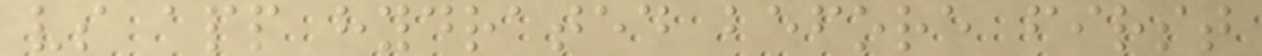vs app hydrated before first
